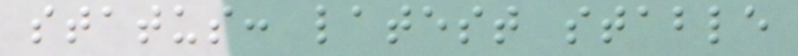status: latest stable
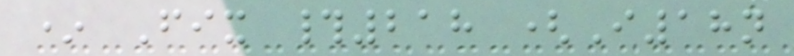* Fix #218 (I18n
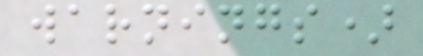warnings)
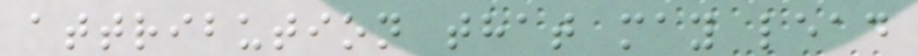attribution that may lead
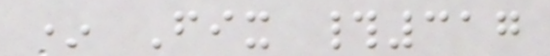* Fix #317
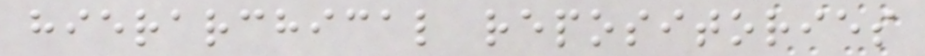hierarchical repositories
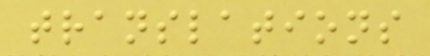translations
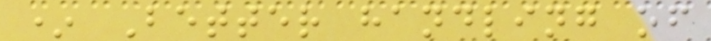* Better handling of
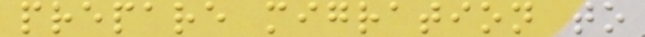prepare migration to
